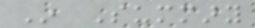In Summary
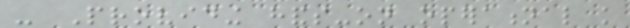- Providing hands-on operational knowledge
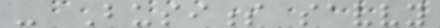- Business savvy
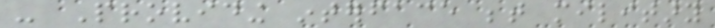- Providing interface between military
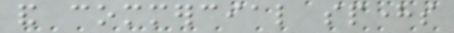and commercial spheres
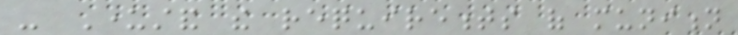- Understand the requirements of munition
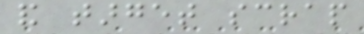and target scrap
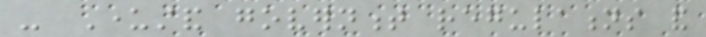- Understand government regulations and
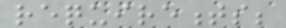requirements;
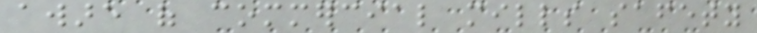aware of commercial mills safety
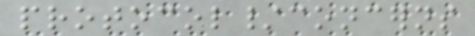protocol/concerns
